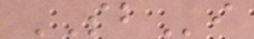SBi
